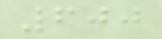600
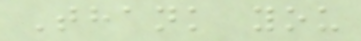Thank you
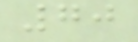70
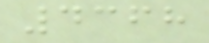4368
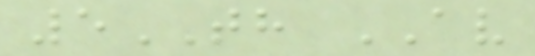5TH AV
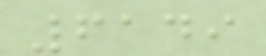6149
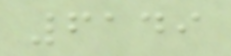6149
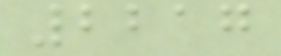2217
